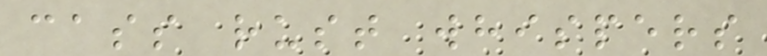cass rust whispers
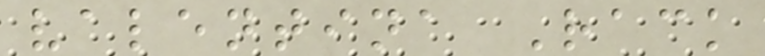valentina Rack
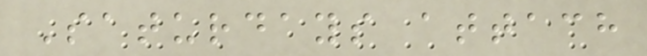Saturdays attach
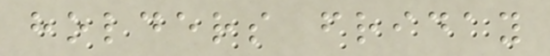holders friday
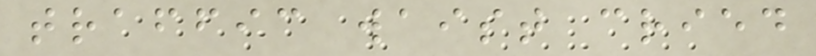traffic waist cried
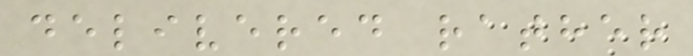delivered rather
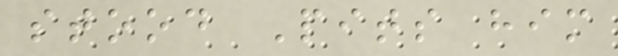stood Pits him
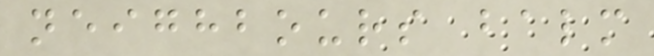neighbours balm
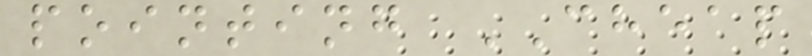pointing CHEAP
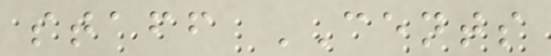staff CENTS
